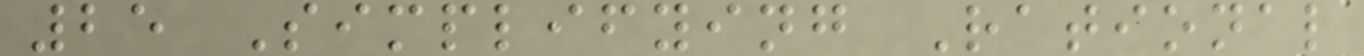25 Simplifying Rational
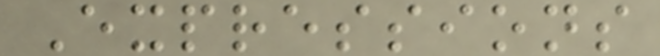Expressions
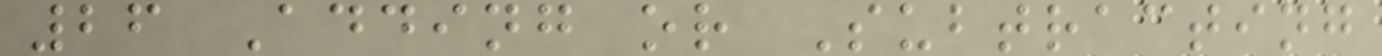26 Adding or Subtracting
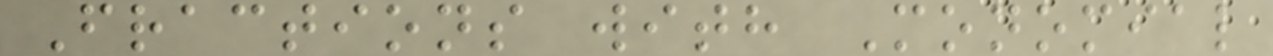Fractions with Monomial
